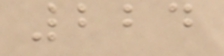224
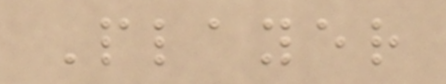Player
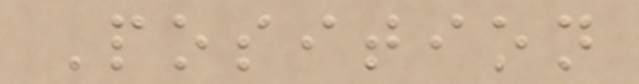Position
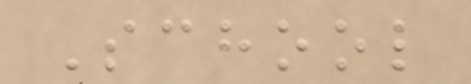School
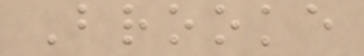Brooke
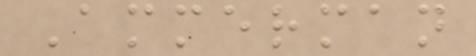Ammerman
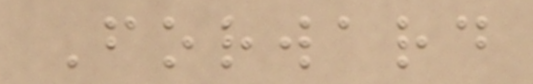Forward
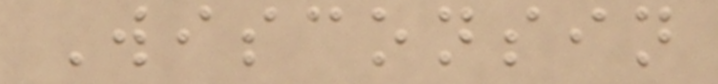Wisconsin
